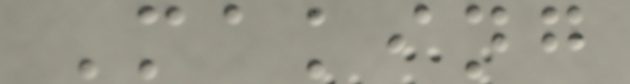Making
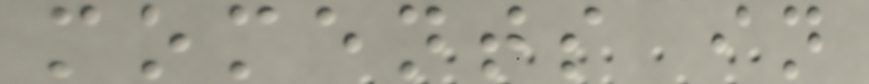moments in
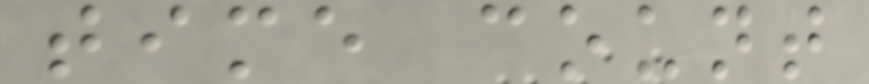time count
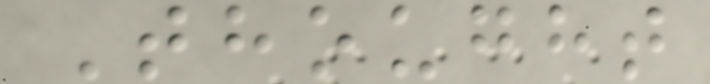Thought
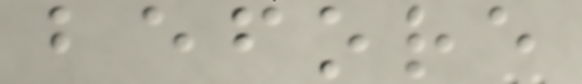before
